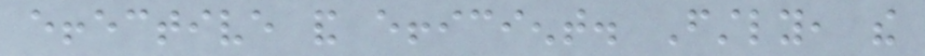effective and efficient. Firstly, the
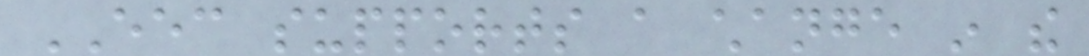EEC supports a change in the
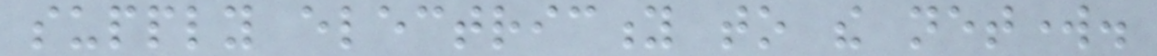supply electricity to the network.
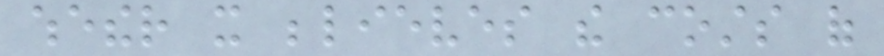whether it believes the costs of
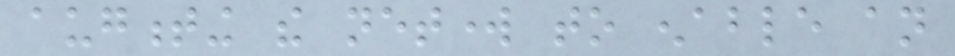augmenting the network to enable an
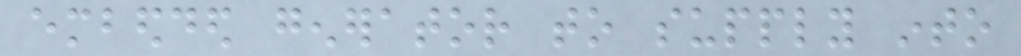embedded generator to supply into
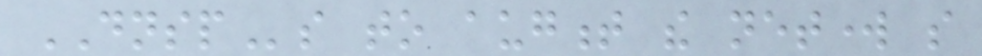DNSPs to augment the network so
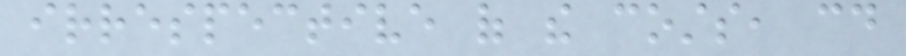irrespective of the costs, could
